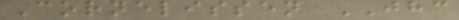Cornelissen JHC
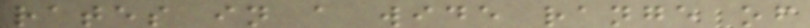rates in a wide range of
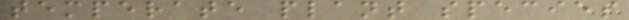temperate plant species
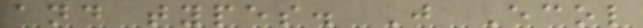and types. J Ecol
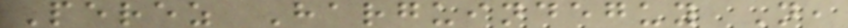Perez Harguindeguy N,
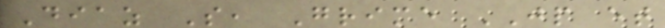Diaz S, Grime JP et
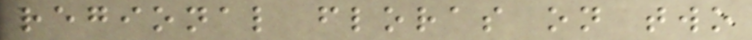regional floras on two
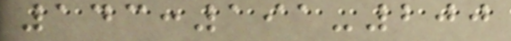143:191-200
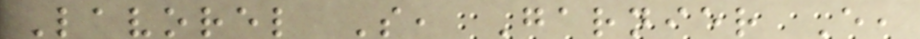Lavorel S, Garnier E,
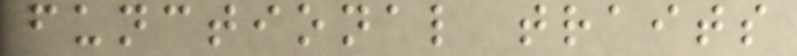functional traits
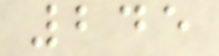245
